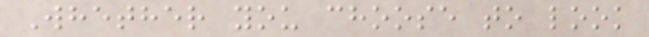Whether you choose to look
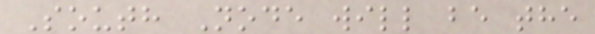South Node will be the
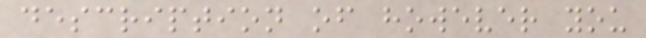description of however you
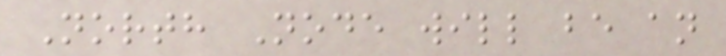North Node will be an
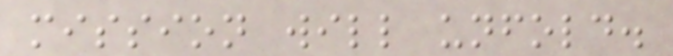mission will unfold.
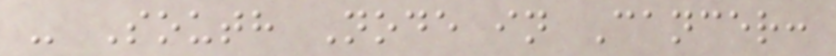- South Node in Cancer:
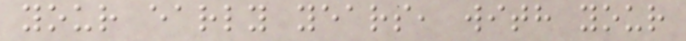your early years, with your
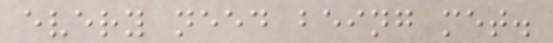every need being met.
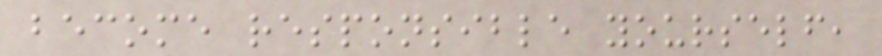become responsible yourself,
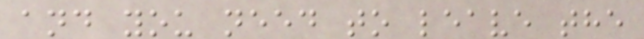and you need to leave the
